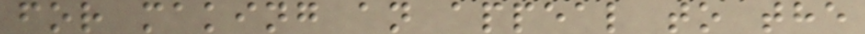for making an appeal to the
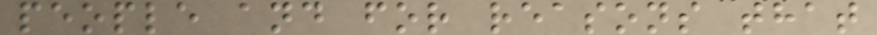people and for reasons that
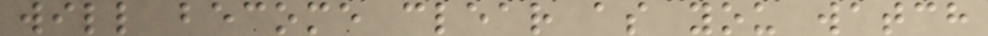will become clear as you watch
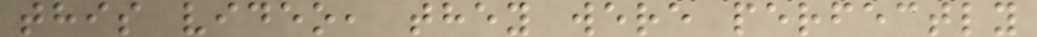this video, they were perfectly
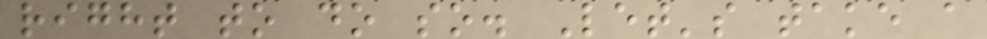right to do so. Let's take a
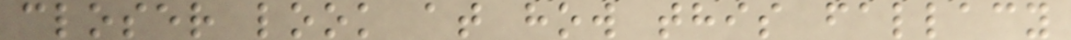closer look at how this fallacy
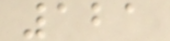121
